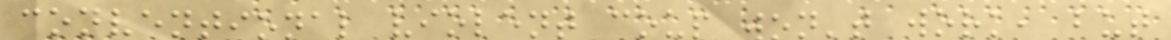conventional violent coup won't work, but
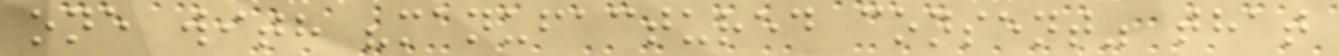one with "manufactured consent" that
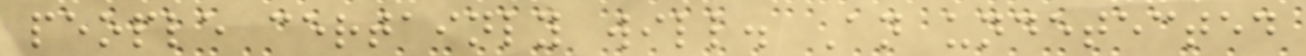people certainly will. An undetected
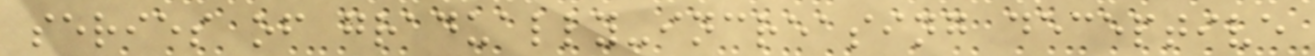series of gradually-increasing deceptive
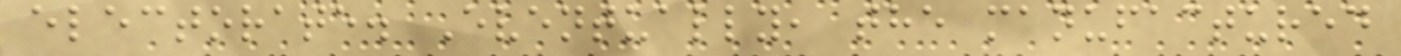electorate. Eventually, the manufactured
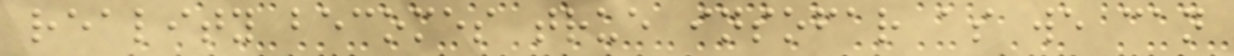reality becomes true insofar as we can
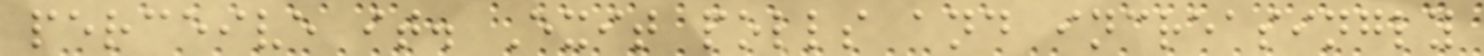perceive it. Exit polls and increasingly
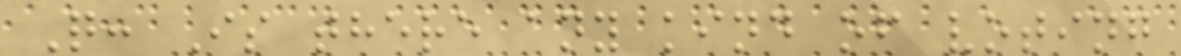Q: Is there any kind of voting
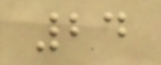24
